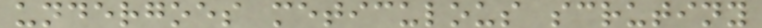undergoes meticulous scrutiny
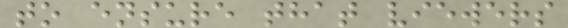to ensure that viewers
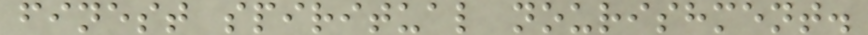finest spiritual nourishment.
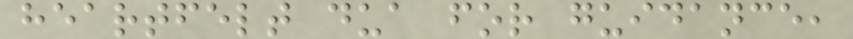heartfelt dua for guidance,
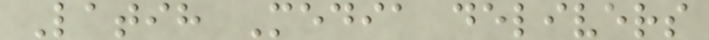Latih Media delivers
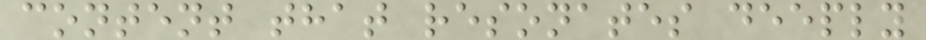content that resonates deeply
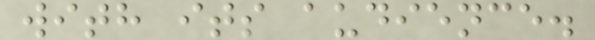with its audience.
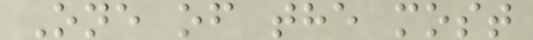One of the most
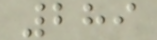289
